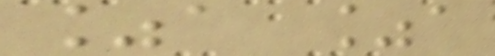%a %a
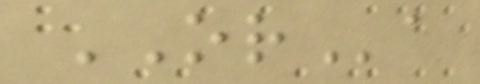ORa
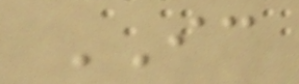IC
